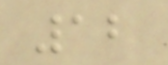12
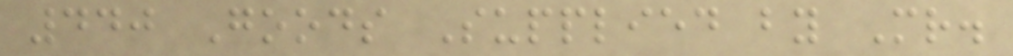440 Goods Supplied by Mr.
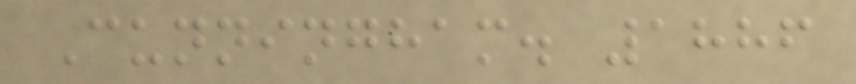Cunningham. 1886
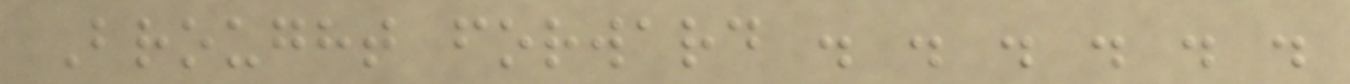Brought forward . . . . . .
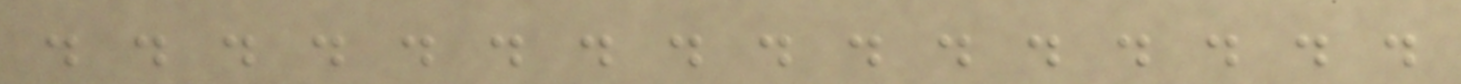. . . . . . . . . . . . . . . .
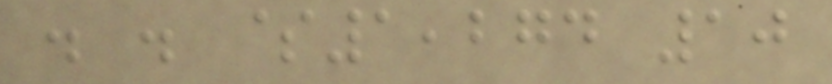. . $1,274 10
